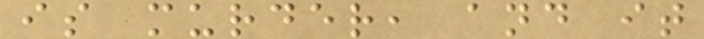is murder, and it
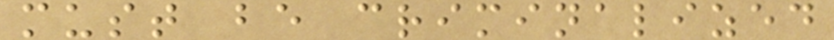must be criminalized
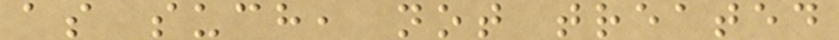as such, not treated
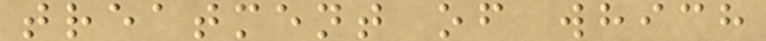treatment of which
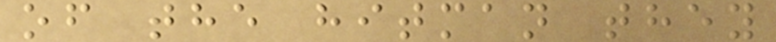of the hitman they
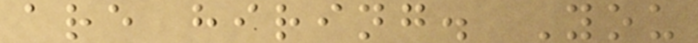are hiring. You
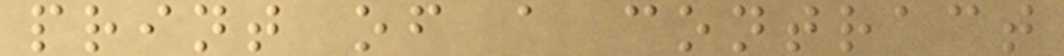print of a contract
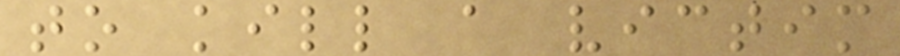to kill a victim
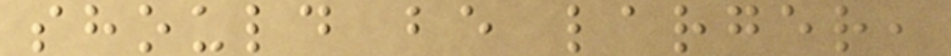should be larger,
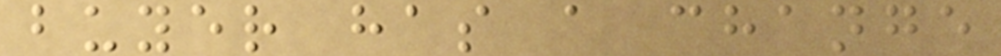buyer has a change
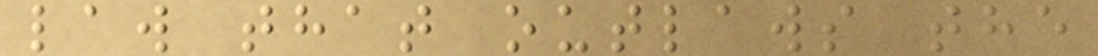law that outlaws the
